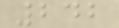242
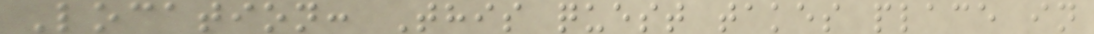Location: This quest takes place in
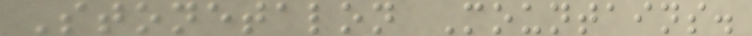Stonetalon Mountains.
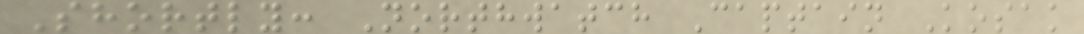Shortly: Northwatch Captain Kosak
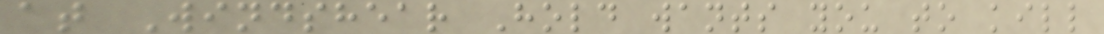at Windshear Hold wants you to kill
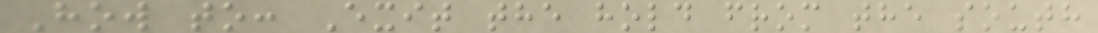How to: Exit the hold from the south
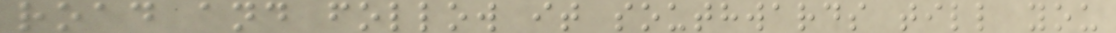road and follow it southwards till you
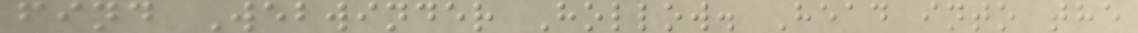find Webwinder Hollow. Head into the
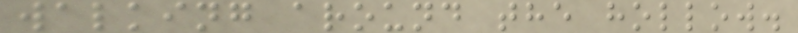walking around the hollow.
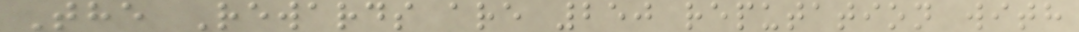The Rewards are 250 reputation with
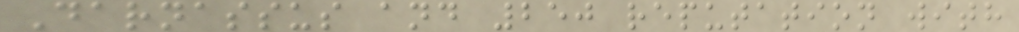Darnassus and 250 reputation with
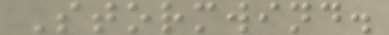Stormwind.
